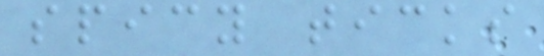spicy ticks
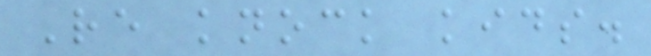Re knock kids.
